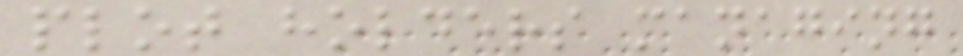plot holders managing
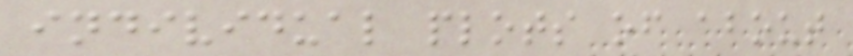individual plots of about
